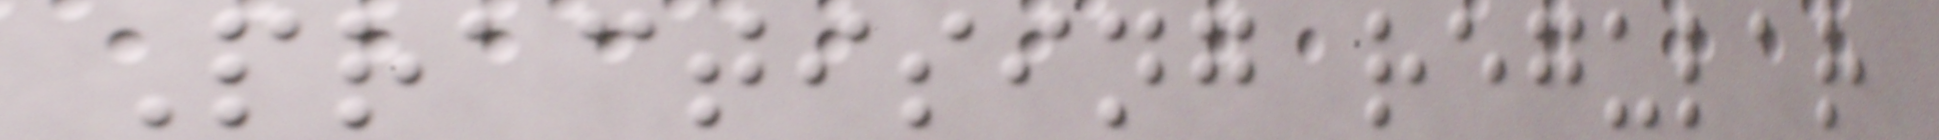Practising regular
